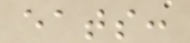eats:
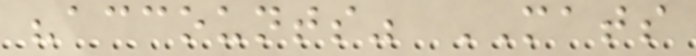"accounts" MATS
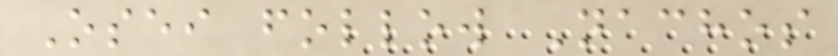Osei follow Nachos
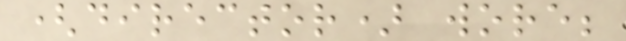(director) wore;
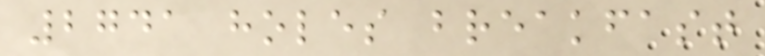2741 holes breakfast
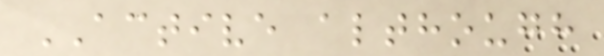ACTIVE although
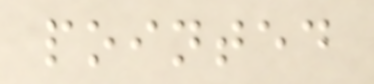pointed
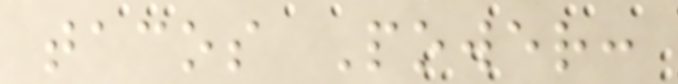tacos Power:
